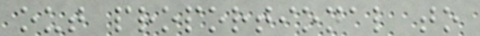out proportional to
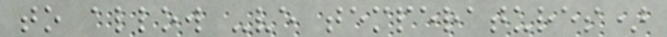to allow -ve temperatures)
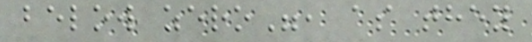below zero", as they
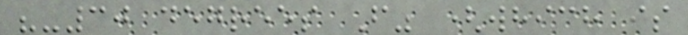"-30 degrees F" (which is
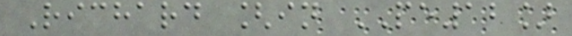Richard [in PE12]
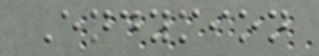Endymion
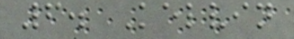6. Kelvin
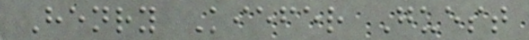Henry Kiefer Guest
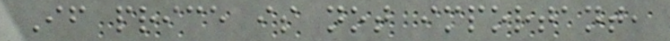If price is not important,
